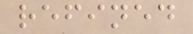refined
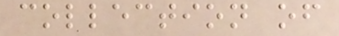collection of
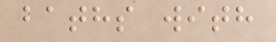baths with
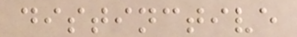distinctive
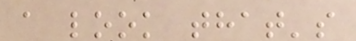a look that's
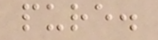pure.
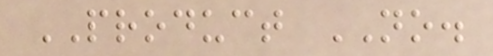PRODUCT NO.
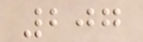207
